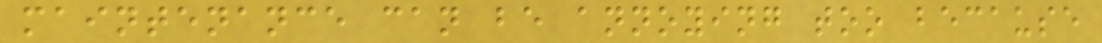maintenance can be annoying too because
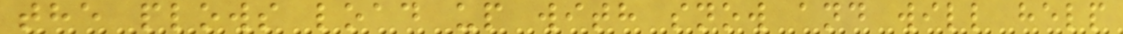the plows load up with snow and will help
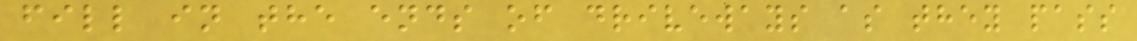fill in the ends of driveways as they pass
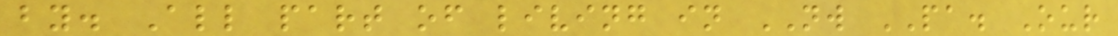by. All part of living in NW PA. Our
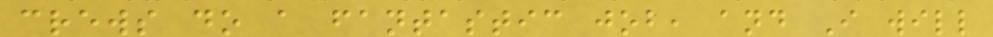crews do a fantastic job, and I will
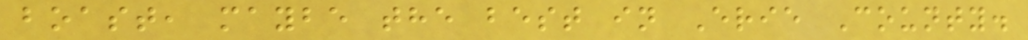boast, maybe the best in Erie County.
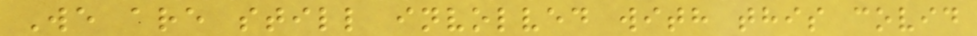We are still involved with this covid
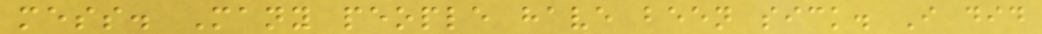mess. Many people have been sick. I did
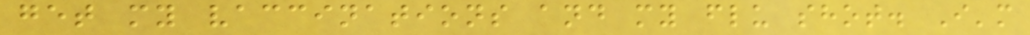get my vaccinations and my flu shot. I'm
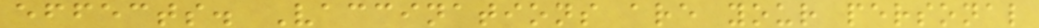effects. Vaccinations are your personal
